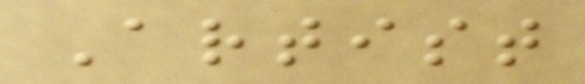Artist
